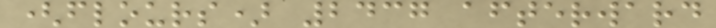(flours) 2437 afterward
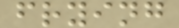frying
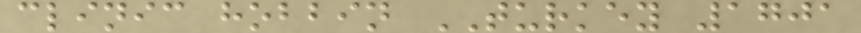clinic hobbin TURKEY 1701
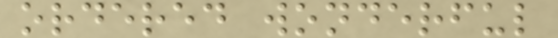ordered wonderful
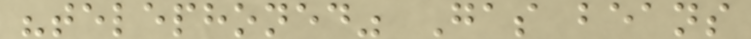"telephoned" Gas beans
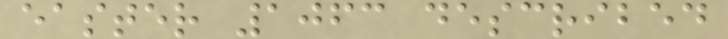easter 1063 described
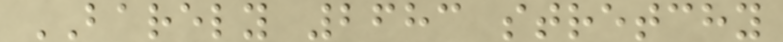BARELY 2683 stretchy
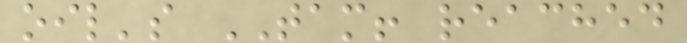oil's TAM! reached
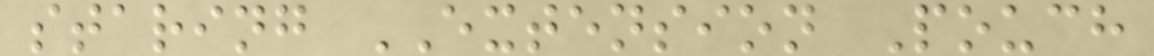staring EXTENSION Pouch
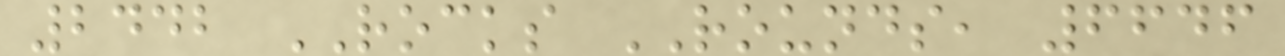2442 ROCKS ROUNDS, 6646
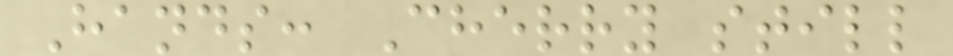Hands: Cherry still
